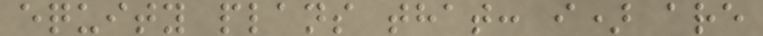equity plans that: i) are
